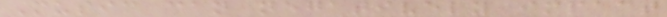Music can negatively impact
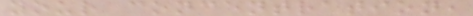your concentration,
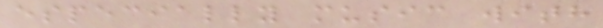especially music with
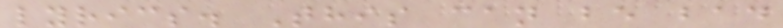lyrics. This can be bad
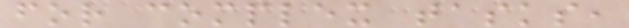for complex tasks,
